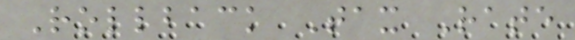Rollback Tax Rate
